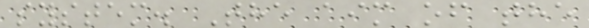system. The aim of the
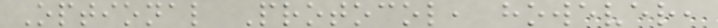Optional Protocol, however,
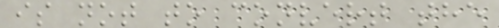is not to convert the
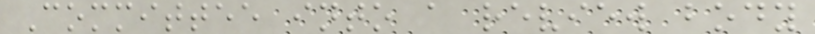Committee into a review body
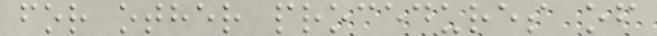for other procedures of
